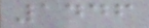1446
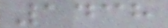1438
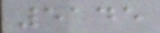5145
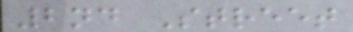2nd Street
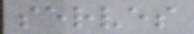serves
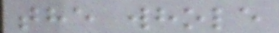the whole
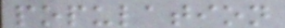population
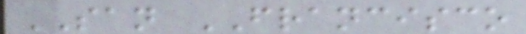SAN FRANCISCO
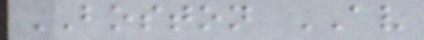BOSTON AV
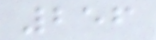256
